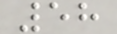58
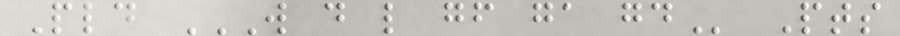Pld W D L GF GA GD Pts
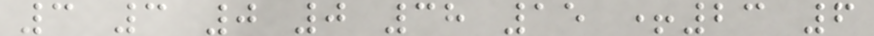3 3 0 0 38 15 +23 6
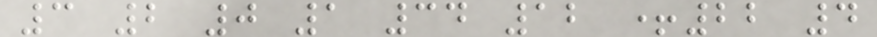3 2 0 1 34 12 +22 4
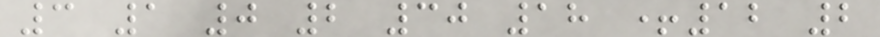3 1 0 2 30 18 +12 2
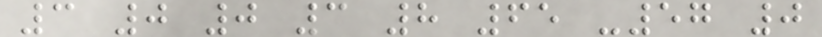3 0 0 3 8 65 -57 0
